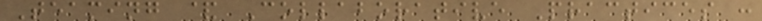Teaming & Collaborative Practices :
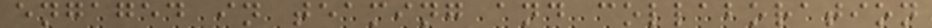engaged in teaming and collaboration
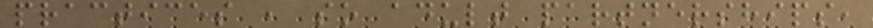practices , so adult partnerships,
